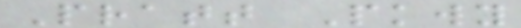Pratt Pkwy
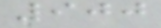900
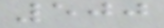500
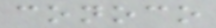conoco
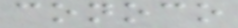conoco
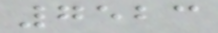7523
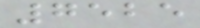7525
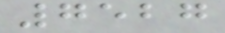7527
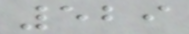529
